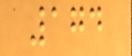174
